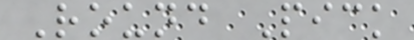Round Pick
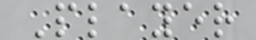Player
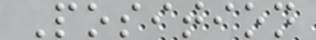Position
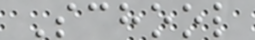School
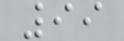99
